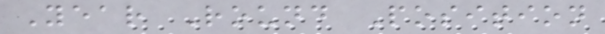Year Round Position
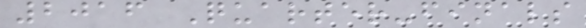2016 Quarter-finals
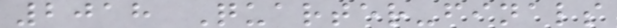2018 Quarter-finals
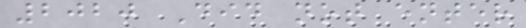2020 Did not enter
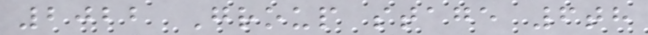2022 Group stage 6th
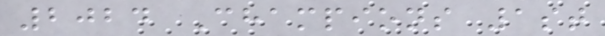2024 Champions 1st
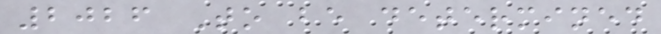2026 To be determined
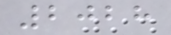2028
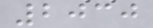2030
